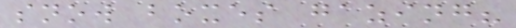snow boxes gazing?
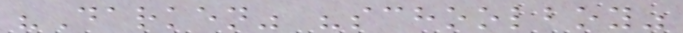"Darken" "schoolboy"
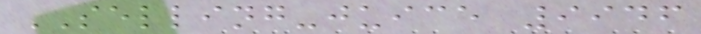SELLING-juice 9946
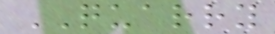QUARRY
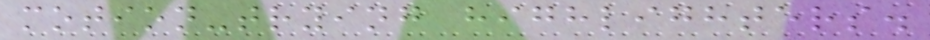motion-trying highlighters.
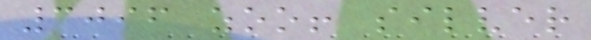3096 zoo! silver
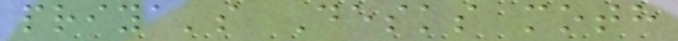priya's Desks moth
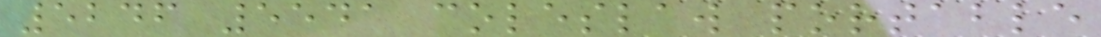5246 5541 coleslaw portable
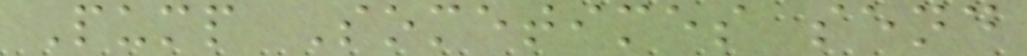Pump Sometimes send
